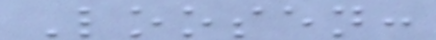Loosen:
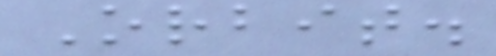Orbit.
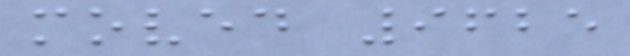moved 9625
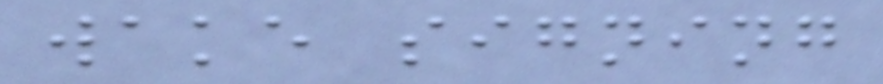wake signing
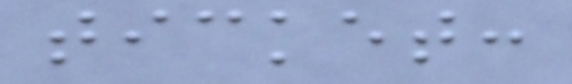ticket:
